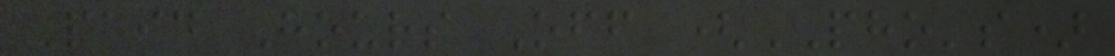Paid Hours Off (PHO's)
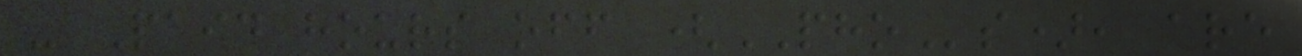- Paid hours off (PHOs), are
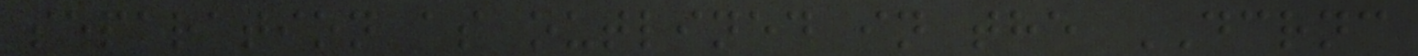separation as outlined in the DCRNC
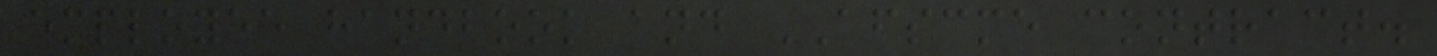employee handbook and AFSCME contract.
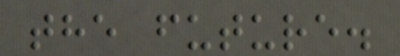the future.
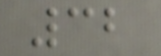32
